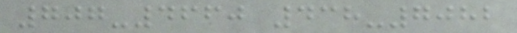707-4660 438-7082
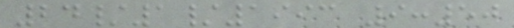24/1/1993 9:50
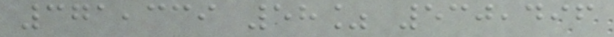371,339 58% 530,496
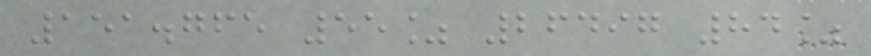151.765 55% 26497 84%
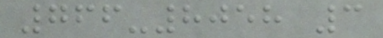766-8058 3
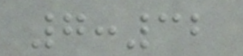7:32
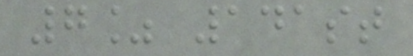7% 141st
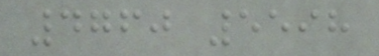4760 5598
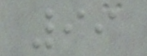99
